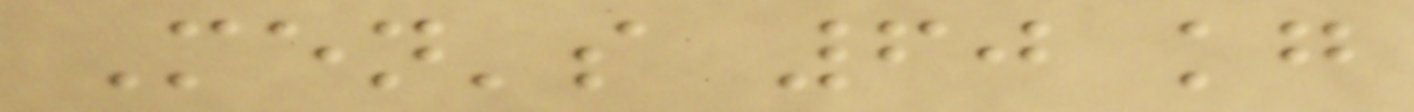Men's 60 kg
